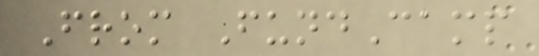From FundCamp
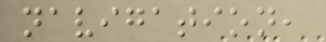navigation,
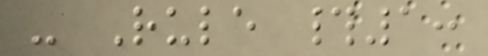- Rule #1:
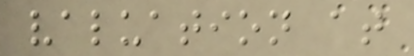valuation at
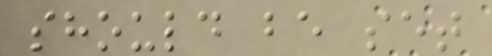should be set
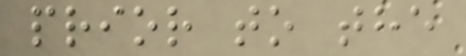prior to the
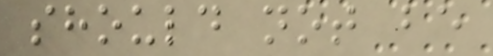should not be
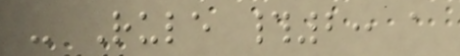- Rule #2: a
